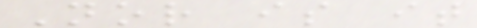Nor is it
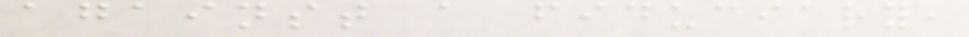against a fiduciary,
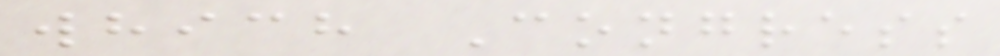which Congress
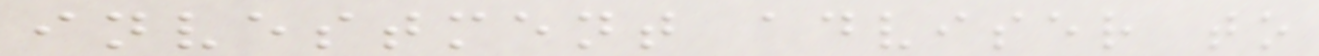investment adviser to
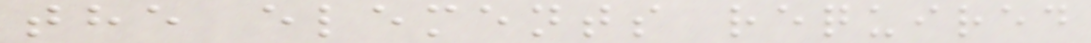the elements required
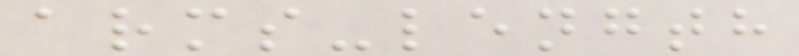arms-length
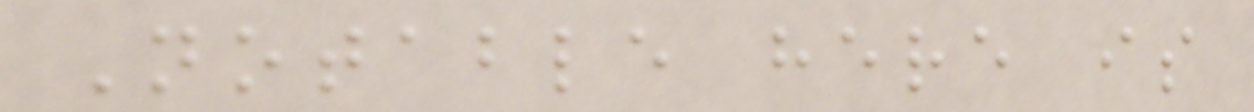Notable here is
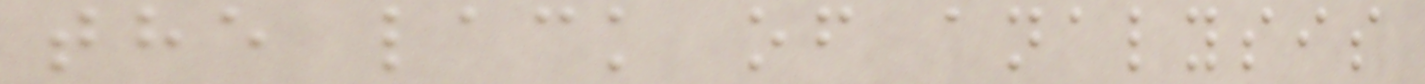the lack of analysis
